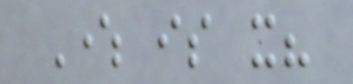Where is it?
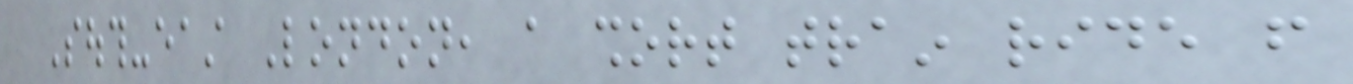South-east London, a short train ride from
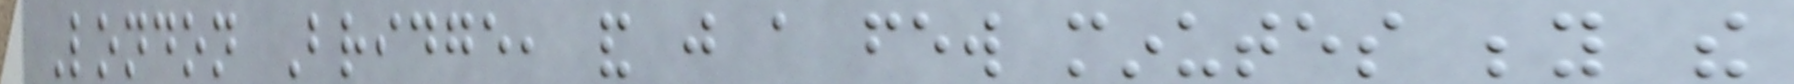London Bridge, and just a few minutes beyond the
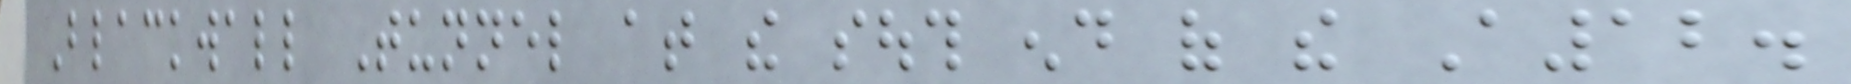Blackwall Tunnel at the south end of the A12.
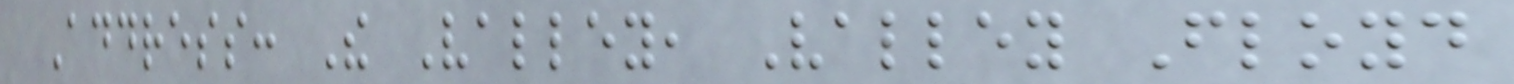Address: The Valley, Valley Floyd
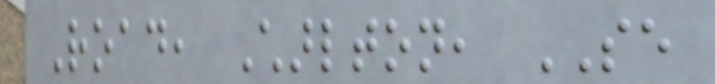Road, Charlton, SE
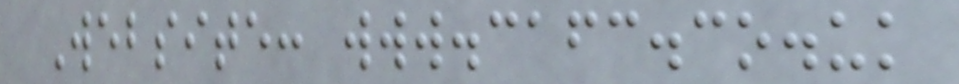Website: www.cafc.co.uk
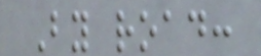By road:
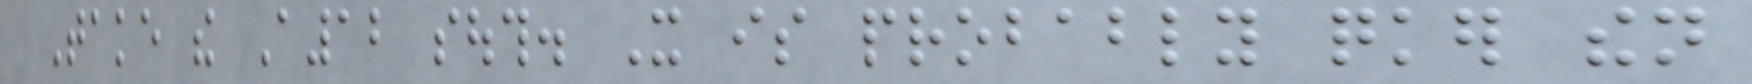Take the A12 south. It is probably quicker then
